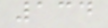134
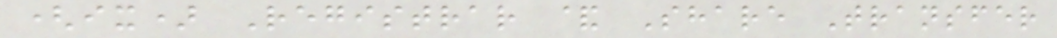(ix) Registrar & Share Transfer
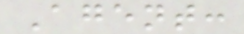Agent:
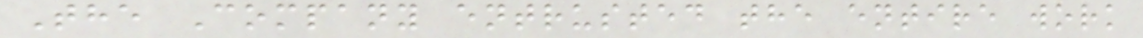The Company entrusted the entire work
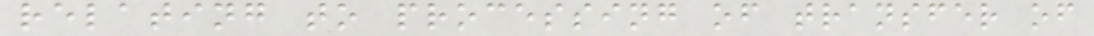relating to processing of transfer of
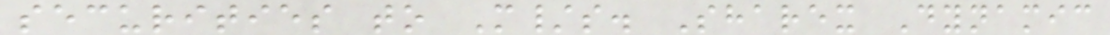securities to M/s. Sharex Dynamic
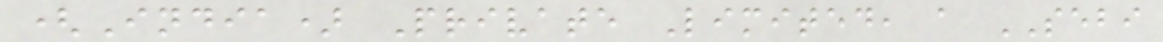(India) Private Limited, a SEBI
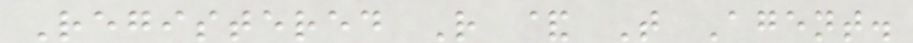Registered R & T Agent.
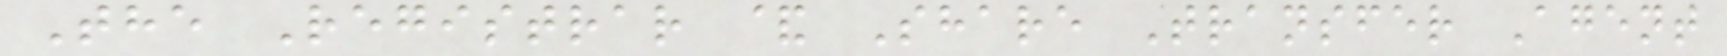The Registrar & Share Transfer Agent
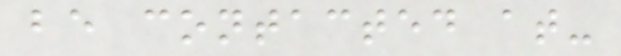be contacted at-
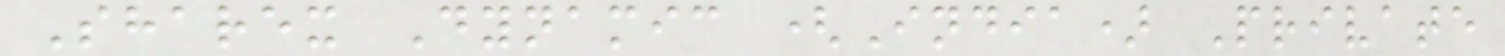Sharex Dynamic (India) Private
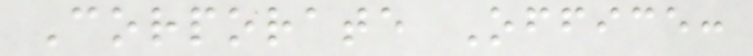Corporate Office:
